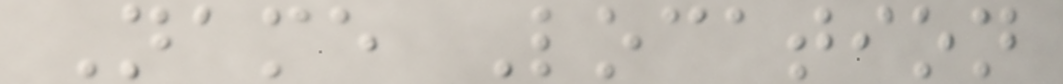Name Location
